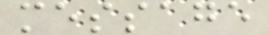message
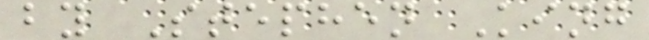by Stephen King
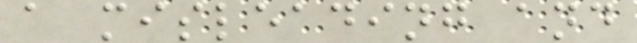a misleading and
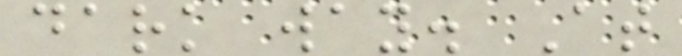dark way. At
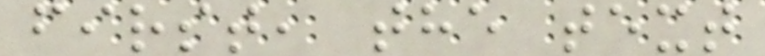first, the text
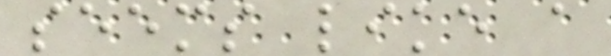seems like a
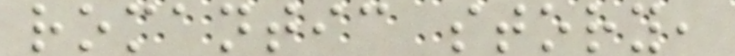romantic story,
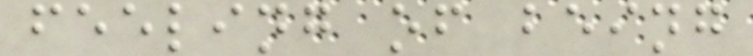feeling of being
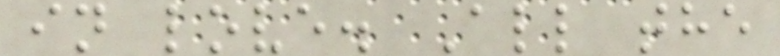in love. All the
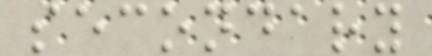secondary
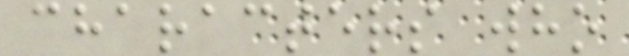characters who
